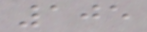105
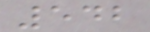542
